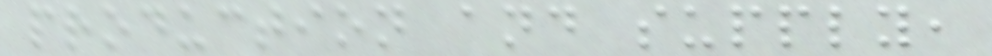production and supply,
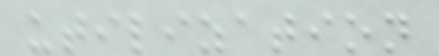utilization
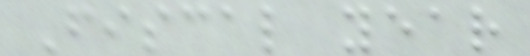Fiscal year
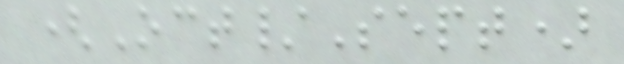(Oct/Sept)
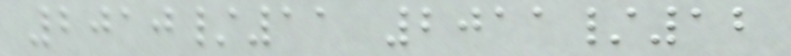2010/11 2011/12
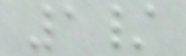1/
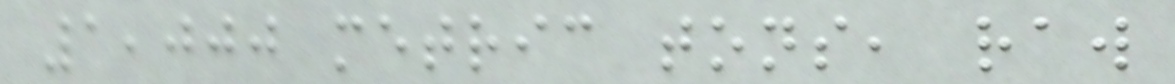1,000 metric tons, raw
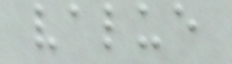value
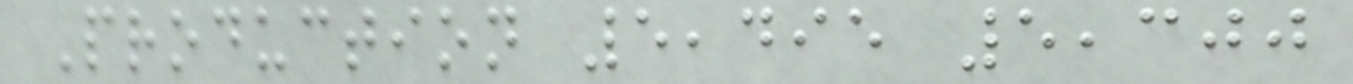Production 5,495 5,300
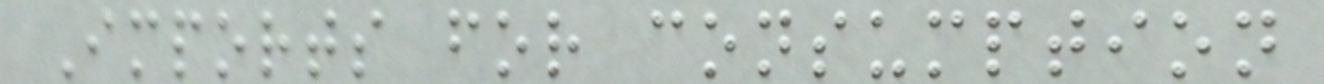Imports for consumption
